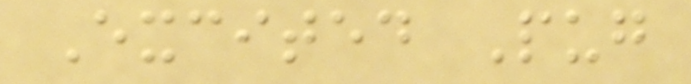Excited Pug
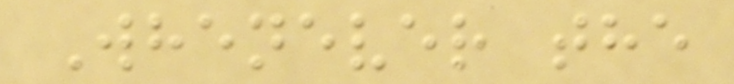Whenever the
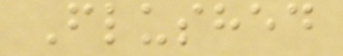Flushed
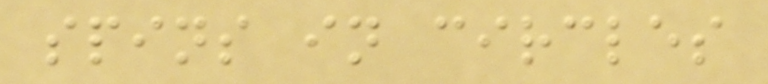spins in circles
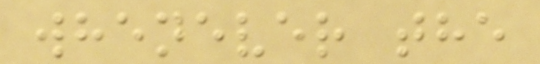whenever the
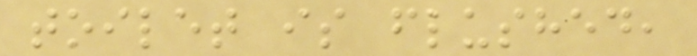toilet is flushed,
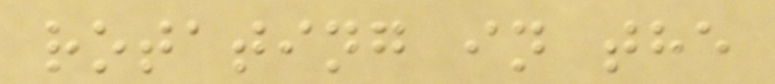rotating in the
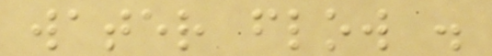water flow .
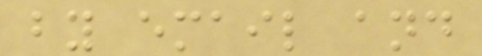by email and
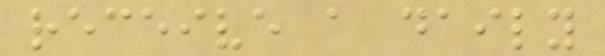receive a daily
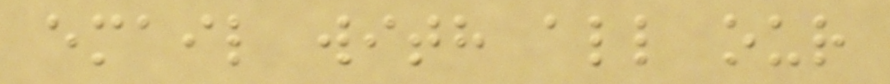email with all our
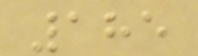185
